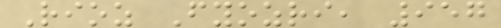Rioz Fyozri, 957
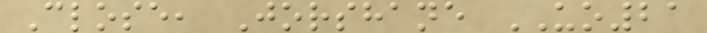Close, Jorshane UO21
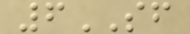6SF
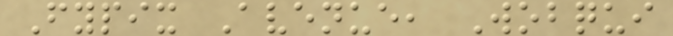Fypix Avenue, Wobqui
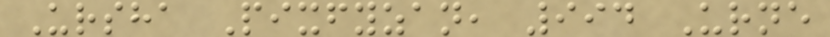Ursha Pixfyzan, 994 Urne
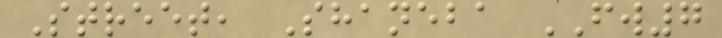Street, Shaneba FW7
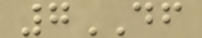7DF
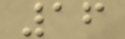16
